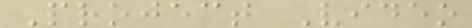Project Video
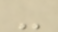-
